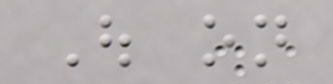Out on
